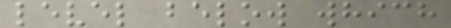level below which
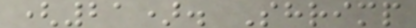(21). Shrimp
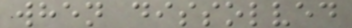when dissolved
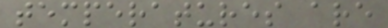temperatures are
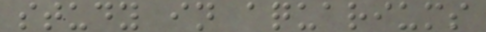study in aquariums
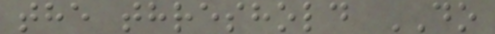the threshold DO
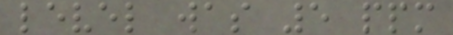level was 5 ppm
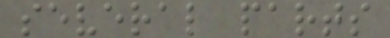several parts
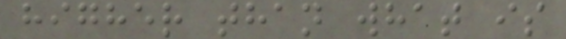higher than what is
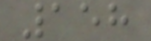158
